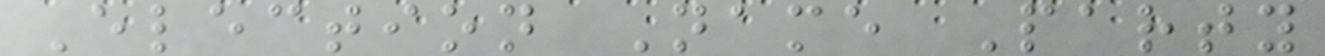Election Name Party
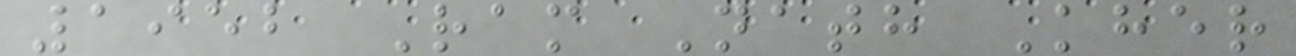1952 Ram Nath Kher
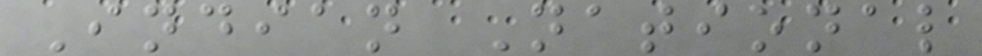Indian National
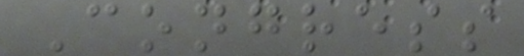Congress
